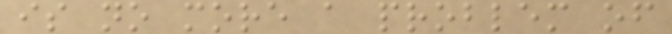is no more a problem of
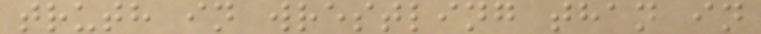truth in wrestling than in
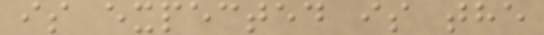is expected is the
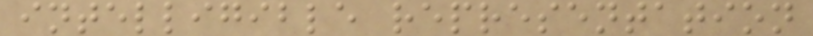intelligible representation
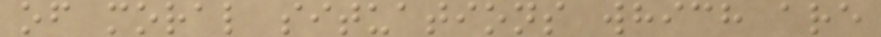of moral situations which are
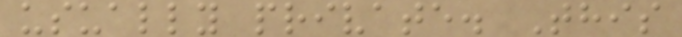usually private. This
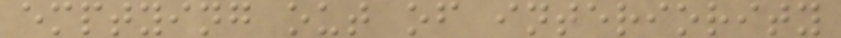emptying out of interiority
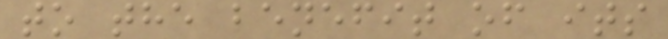to the benefit of its
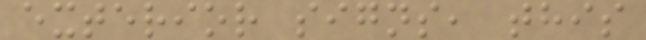exterior signs, this
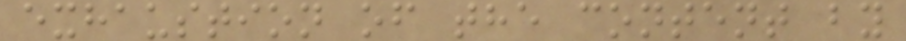exhaustion of the content by
